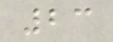23
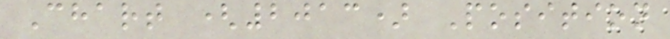Chart (2013) Position
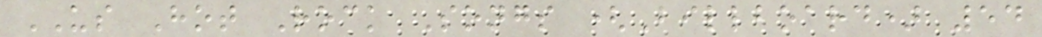US Hot Rock Songs (Billboard) 54
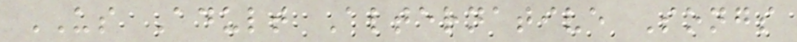US Adult Alternative Songs
